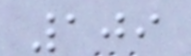109
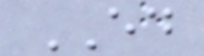ED
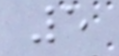5
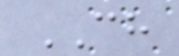CH
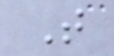T
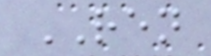REN
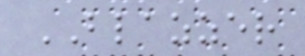BLAZZER
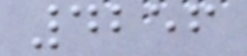4256
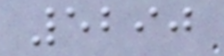5290
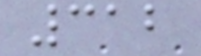312
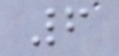6
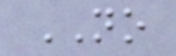NO
